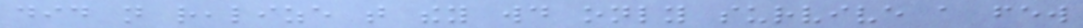did not realize that they would only survive a few
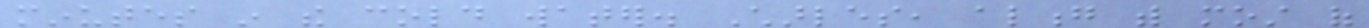minutes in the cold water. Charles, along with most of
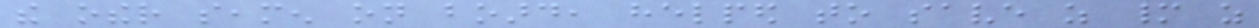the other seamen on board, helped to save as many as
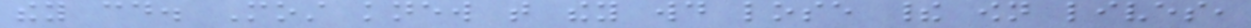they could. Most knew that they would lose their own lives,
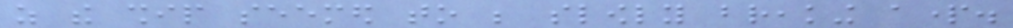as the ship seemed to be slowly breaking apart.
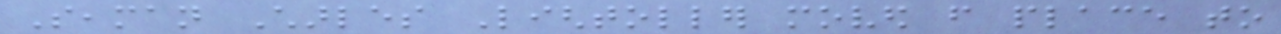Seaman Charles Lightoller moved from place to
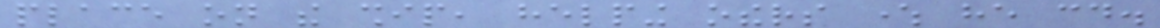place on the ship, helping others where he could.
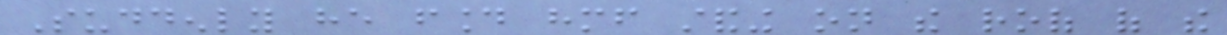Suddenly he found himself standing on the roof of the
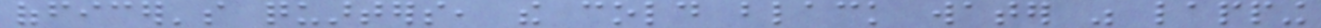officer's quarters, the cold black water was lapping
